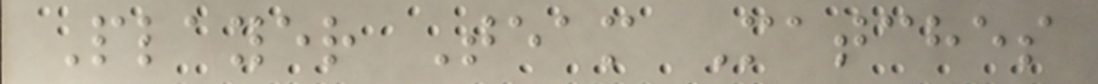Player Team Matches
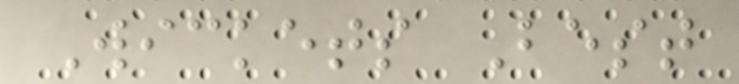Wickets Best
